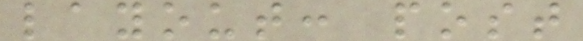layout: post
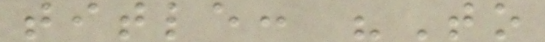title: "To
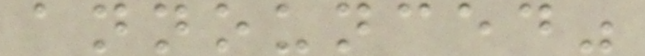announced"
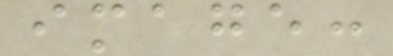image:
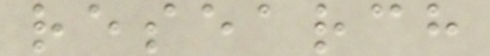research
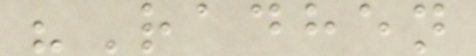"Radhen
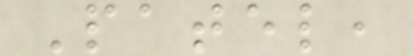Patel,
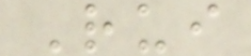Rui
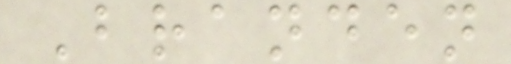Branden
